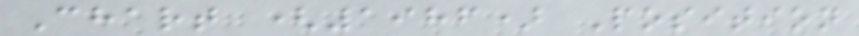Chart (1986) Position
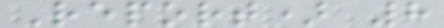Report) 8
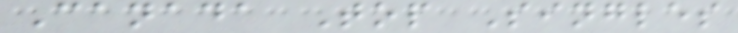Canada Top Singles
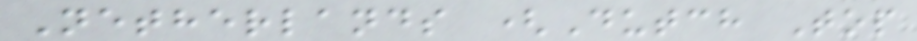Netherlands (Dutch Top
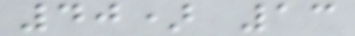40) 13
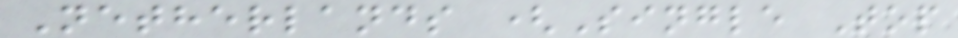Netherlands (Single Top
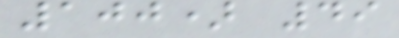100) 49
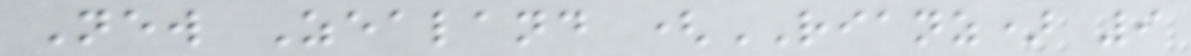New Zealand (RIANZ) 9
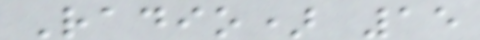Radio) 15
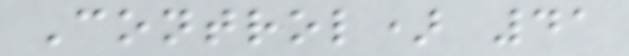Control) 41
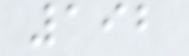192
